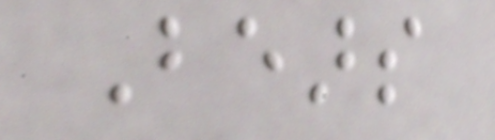Bears
